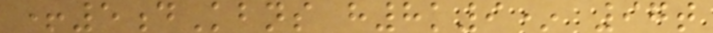+5dKbns h8k9* 97t
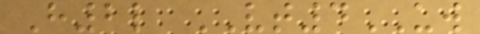H2l VT4UW
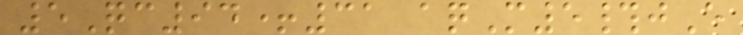5Qc94+31 aqM5#jE
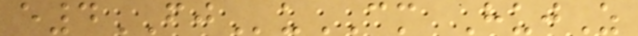e4FJuCM HujZ
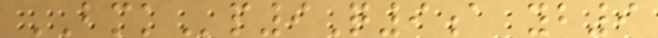BMKp9Q9a yb9
